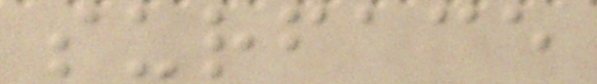surface
